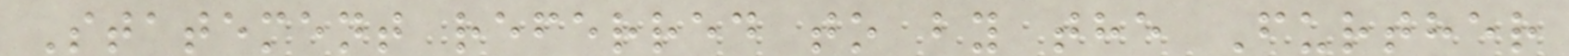Statement referred to by the Further
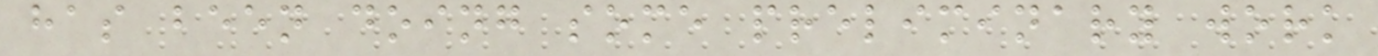has been doing some preliminary work
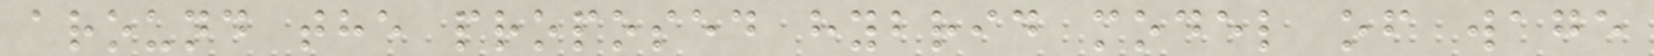around the proposed hybrid model of wage
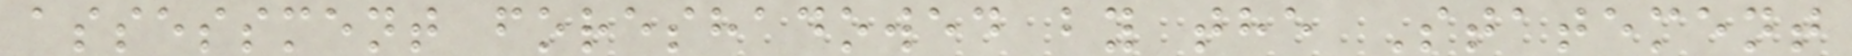assessment foreshadowed by the Statement
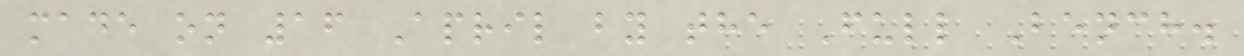made on 16 April by the Full Bench.
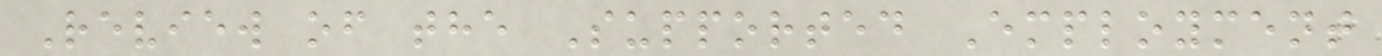Review of the Supported Employment
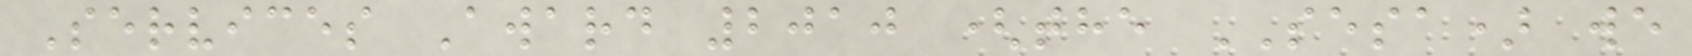Services Award 2010 (the SESA) we
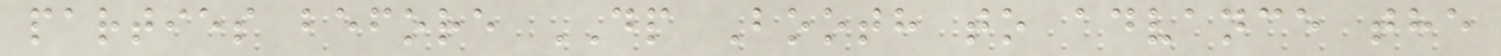parties before DP Booth to advance the
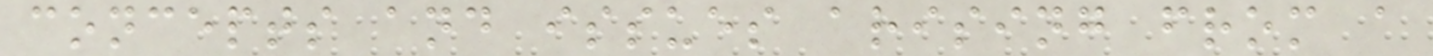concepts and issues arising from a
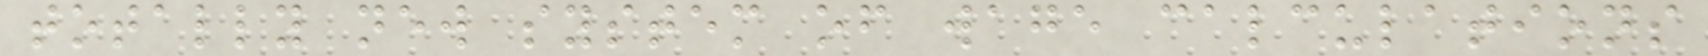totally new system of wage calculations
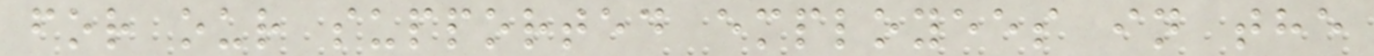for our supported employees in the
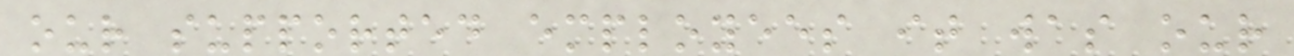our supported employees it was our
